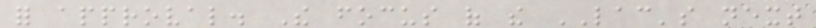for approval. The focus of the LAC's next
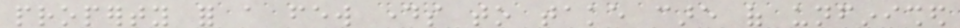property for a few days to take care of unfinished
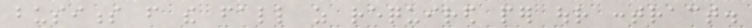business from the fall as required per our contract.
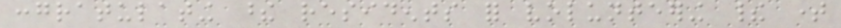congratulating these residents for volunteering their time
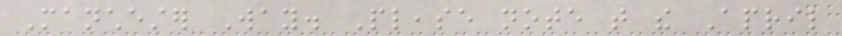Manchester Way. Please note that the April
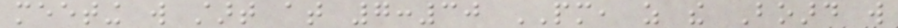meeting will start at 7:30 PM, as the Board will
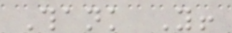Thank You!
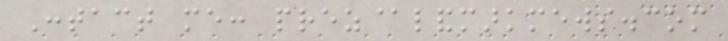Contact me: prez@landmarkmews.com
